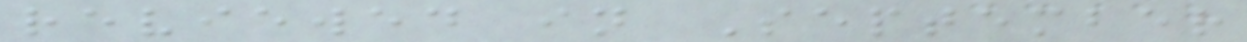reviewed in September
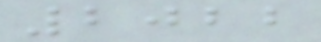2022
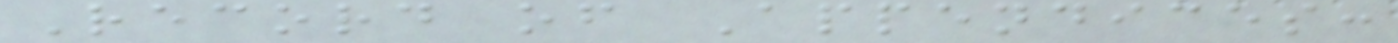Record of Appendices:
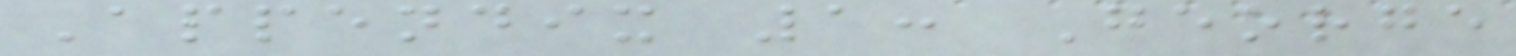Appendix 1: George
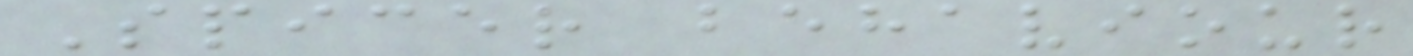Spicer behaviour
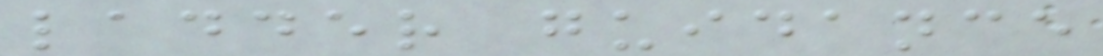ladder guidance
